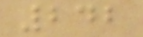242
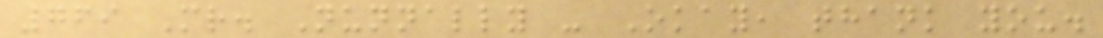769 Mr. Nunnally - Okay, thank you.
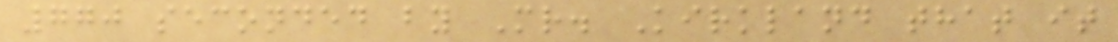770 seconded by Mr. Kirkland that it
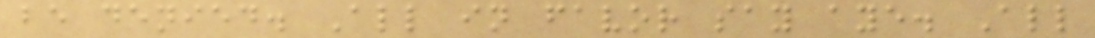be denied. All in favor say aye. All
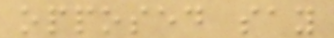opposed say
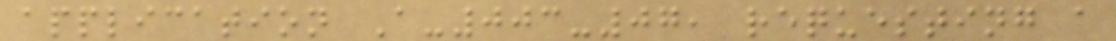application A-003-07, requesting a
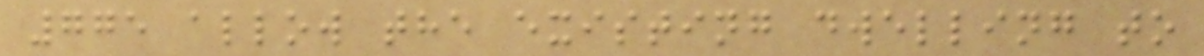775 allow the existing dwelling to
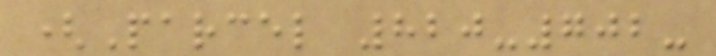(Parcel 820-702-
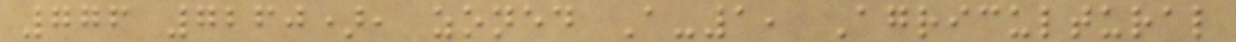776 7260), zoned A-1, Agricultural
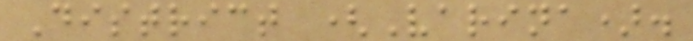District (Varina).
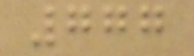777
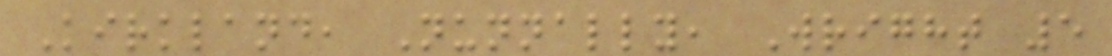Kirkland, Nunnally, Wright 5
